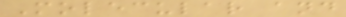Molecular and
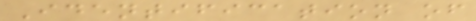Identification of
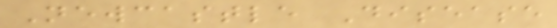Newcastle Disease
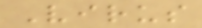Virus
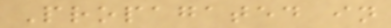Propagated in
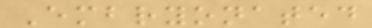Embryonated
